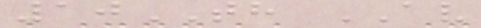10TH AV
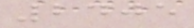2405
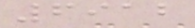6912
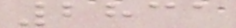2831
